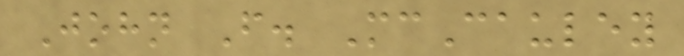John F. McCauley
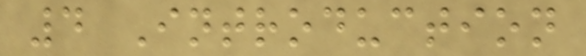4 Introduction
